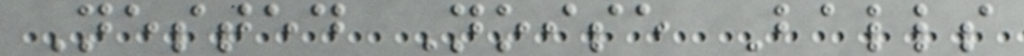Nested Noise Balls
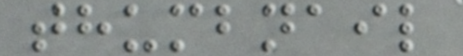thumbnail
